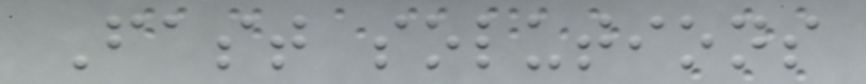Fast solutions
